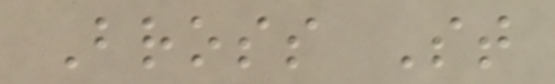Bross St
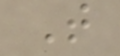T
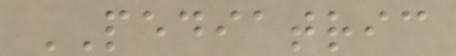PEDIATRIC
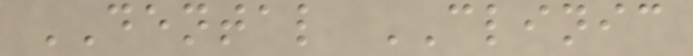DENTAL CLINIC
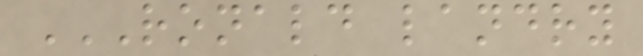RONALD LANDRY
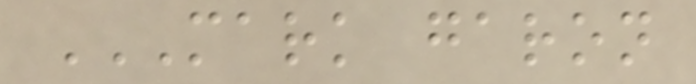MARK GARON
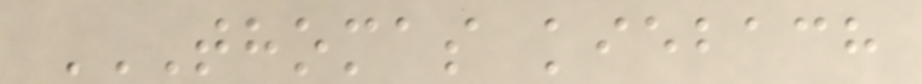THOMAS KIEBACH
